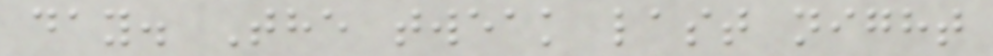day. The tweak last night
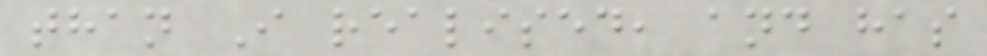than I realised, and has
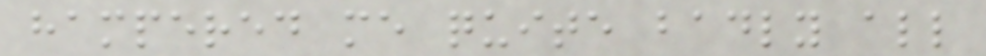hampered me quite badly all
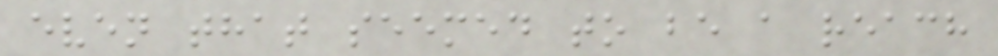even that seemed to be a reach
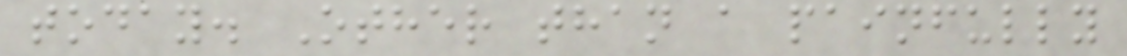today. Other than a painfully
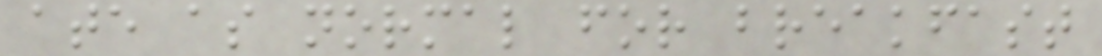ate as normal for breakfast
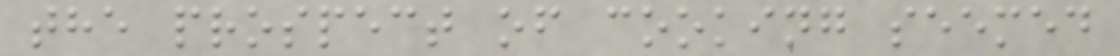the prospect of cooking seemed
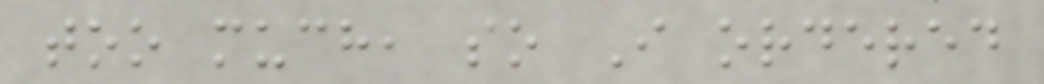too much, so I ordered
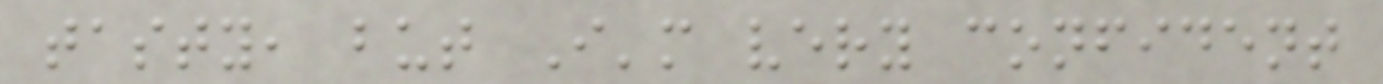tasty, but I'm very confident
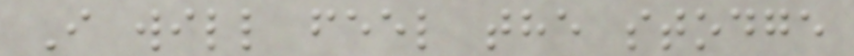I will feel the stodge
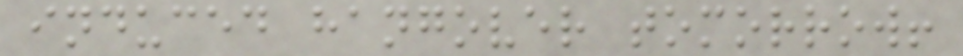induced hangover tomorrow!
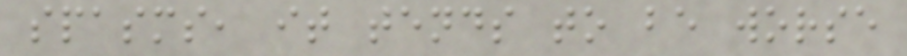spasms, it tends to be worse
